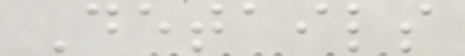Details
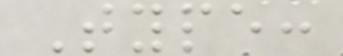Type:
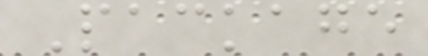Package
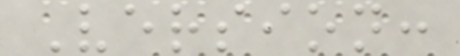Version:
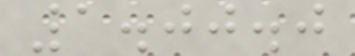1.00.0
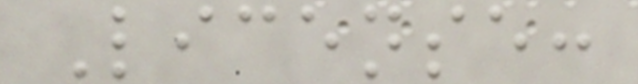License:
